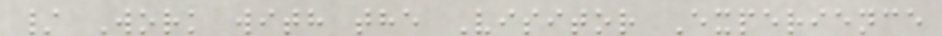/ Work with the Visitor Experience
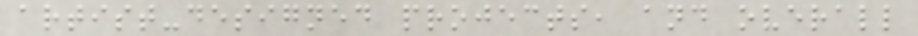artist-designed projects, and overall
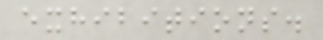exhibitions.
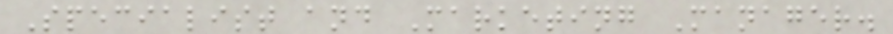Specialist and Marketing Manager.
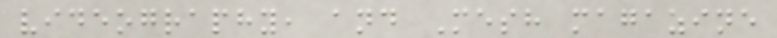videography, and Mesh magazine
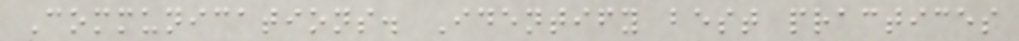Communications. Identify best practices
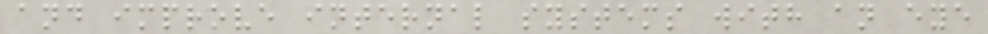and improve internal systems with an eye
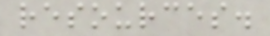resources.
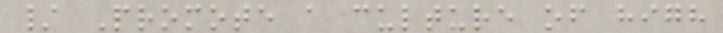/ Promote a culture of high
